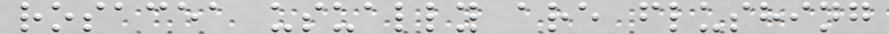rosacea usually are flushing
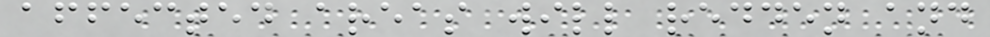affected areas will redden and
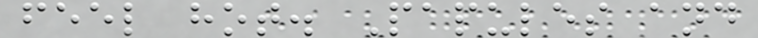feel hot. Papules and
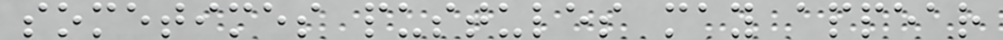sometimes pustules may appear
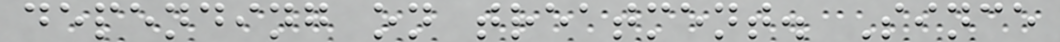depending on treatment. Since
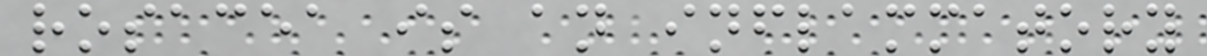rosacea is an inflammatory
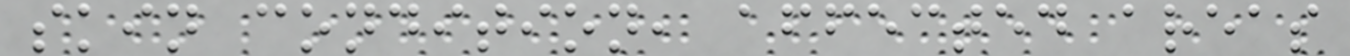skin condition, affected areas
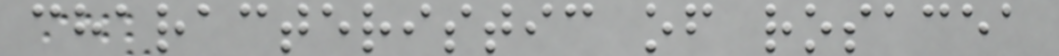characteristic of rosacea
